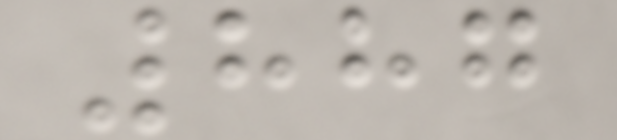887
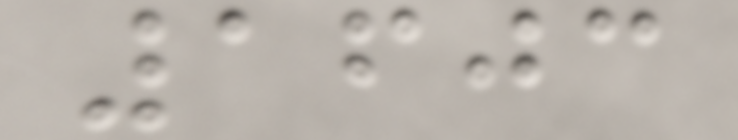1603
